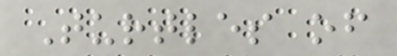Turtles of
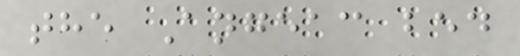the Angeac bed
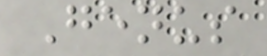Genus
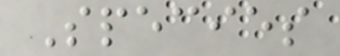Species
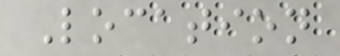Location
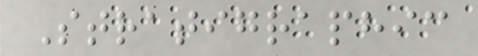Stratigraphic
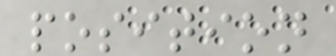position
